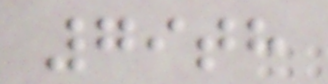79th
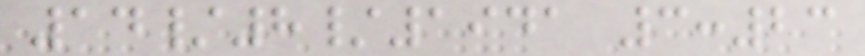14/8/1941 3:23
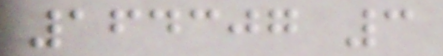164307 3
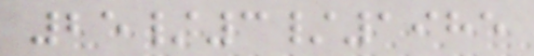25/3/1985
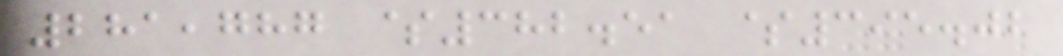281,787 $382.51 $395.02
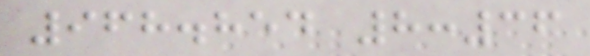968.854 8:36
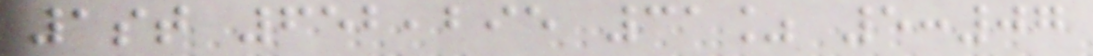1st 652,295 31% 5:07
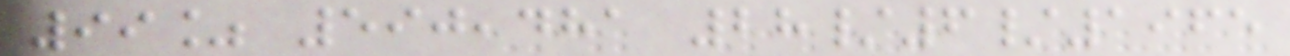99% 590,481 28/6/1965
